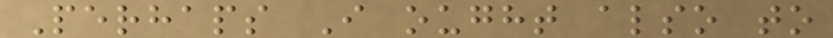Perhaps I ought also to
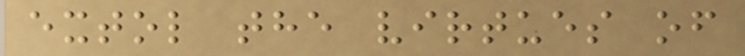extol the virtues of
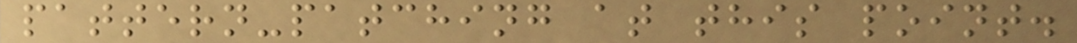pattern-patching at this point.
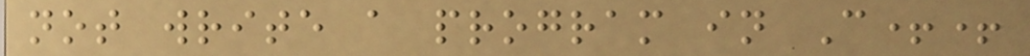not write a program in C++
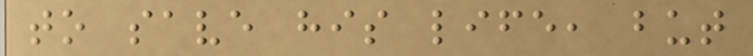to save his life, but
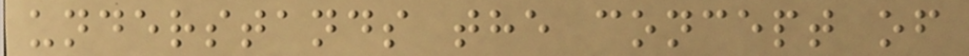understands the concept of
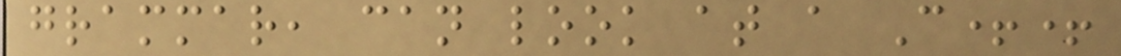grammar, can look at a C++
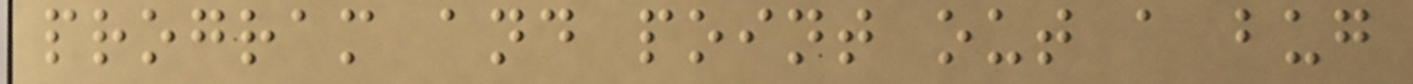program and point out a bug
